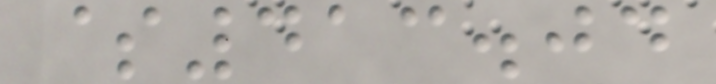$413.04
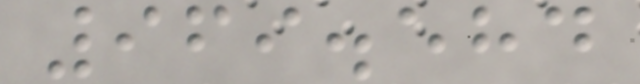969.584
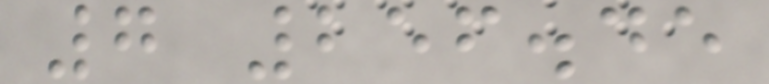7 256.45
